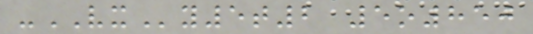-VXy5t2 5o850
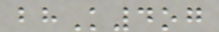bhK4og
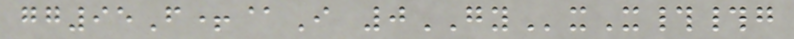gg95F+@I 0GYxX##g
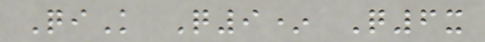QiK Q9* Q6x
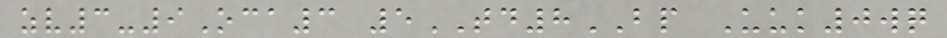zv3-9Oca3 5TD8BP Uuk0wq
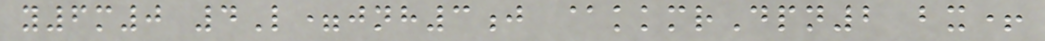y6m0 4L=jnh3j @kkmrDpn2 bx+
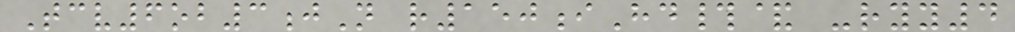Tcv6ob3jN r150iHd#& -ryy4
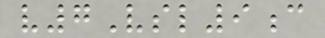v7Vsl9c
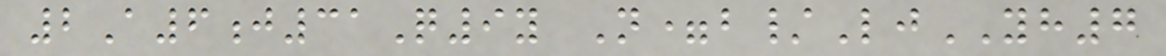2A6j31Q9y N=b/LjYH7
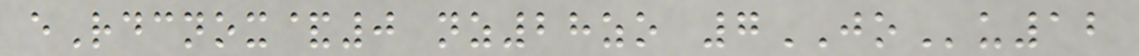eRdcnox&0 nz28zo 7JOu12
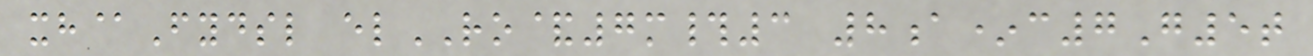xh@Fydsl elRO&7m#3 8a*c7G5t
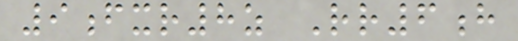9fxr8z Rr6h
